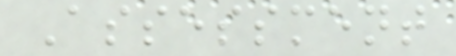Assessment
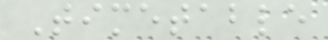Timetable
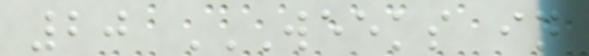20 WEEKS IN
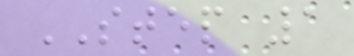STEP 1
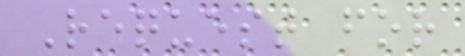Request for
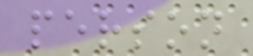person
